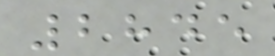2845
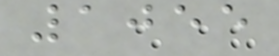1055
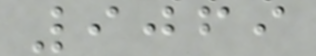9069
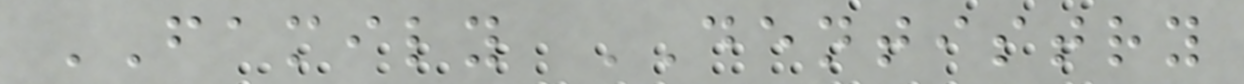FAMILY DENTISTRY
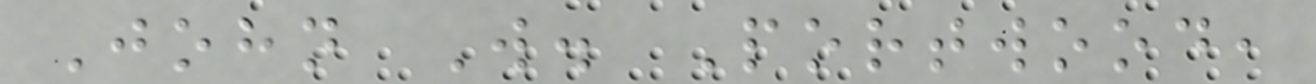John W. Portwood,
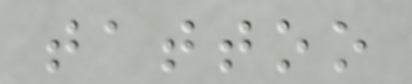tattoo
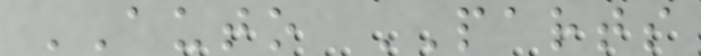AUTO PARTS
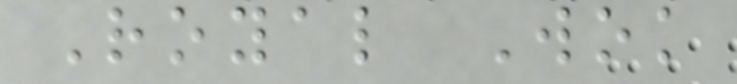Royal Wok
